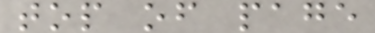top of page
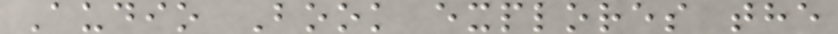Audio Book explores the
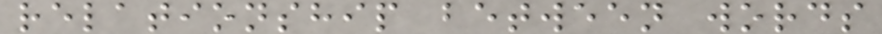relationship between words
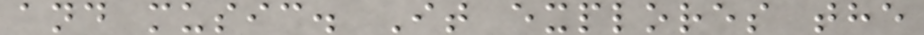and music. It explores the
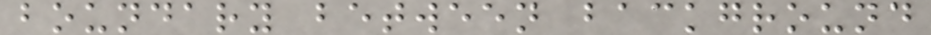boundary between background
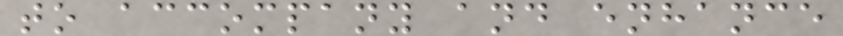to accompany and enhance
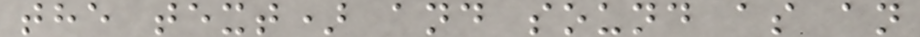the text) and sound as an
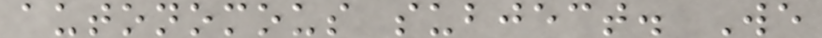autonomous subject. We
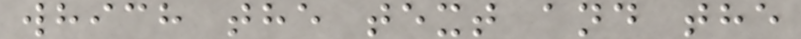which the text and the
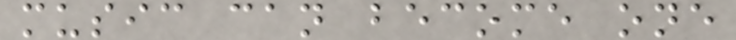music can become one
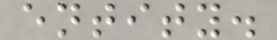entity.
